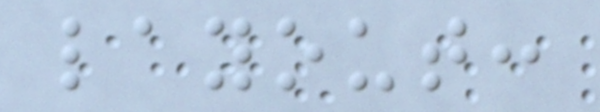layout:
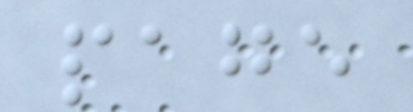page
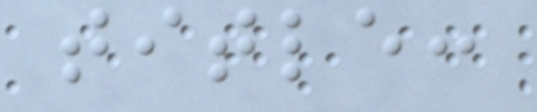title:
